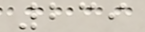239
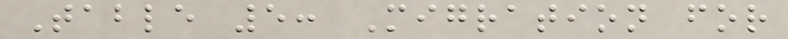Table 5: Migration for
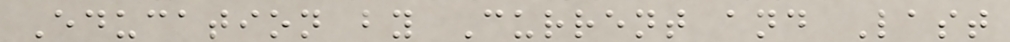Education by Current and Last
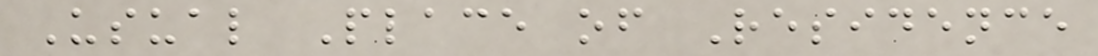Usual Place of Residence
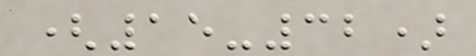(15-32)
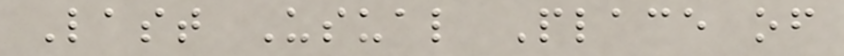Last Usual Place of
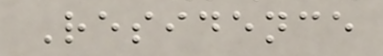Residence
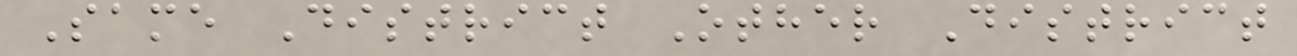Same District Other District
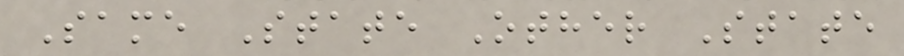Same State Other State
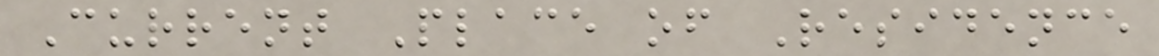Current Place of Residence
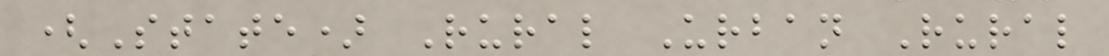(State) Rural Urban Rural
